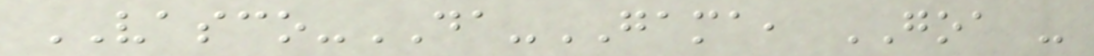VASCO-DA-GAMA, GOA -
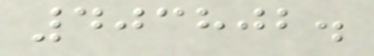403802.
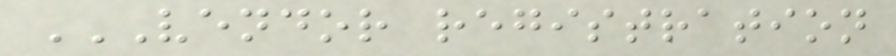VENDOR REGISTRATION
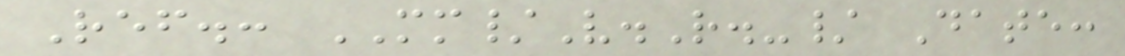Ref.: MM/V.R.-/ Date:
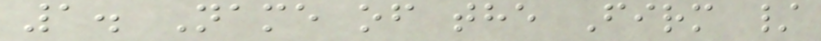1. Name of the Firm /
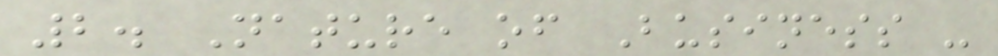2. Nature of Business -
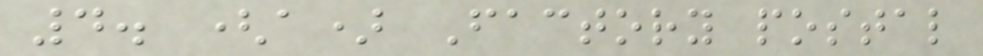4. (a) Factory postal
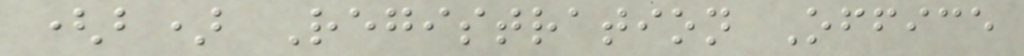(b) Registration Office
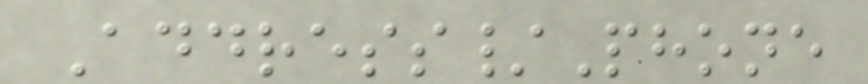Address/Phone
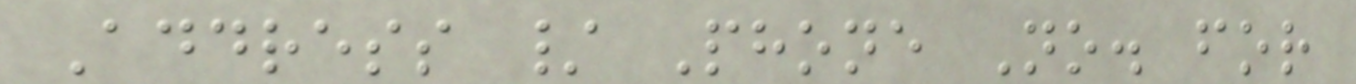Address / Phone No. for
